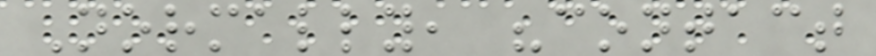Normally, "contact
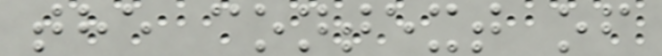the context of
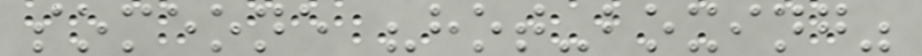someone "hot-boxing"
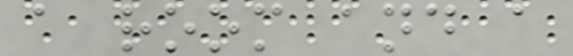a room and a
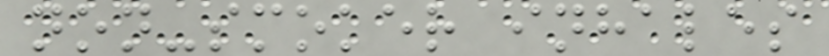non-smoker inhales
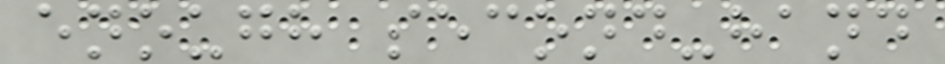enough second-hand
